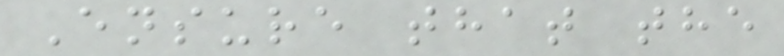Ensure that the
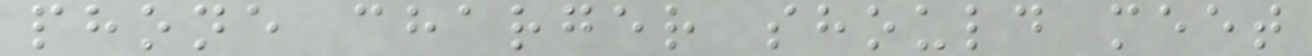phone charger should meet
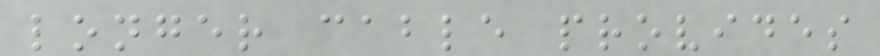longer cable provides
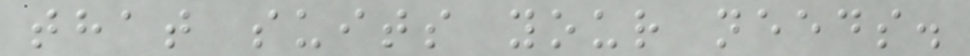that suits your needs.
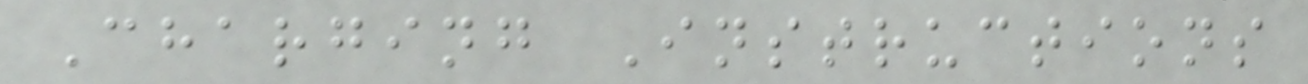Charging Instructions
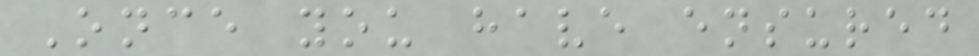Once you have ensured
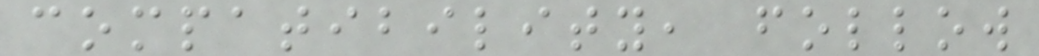compatibility, follow
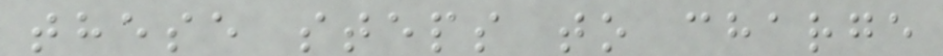these steps to charge
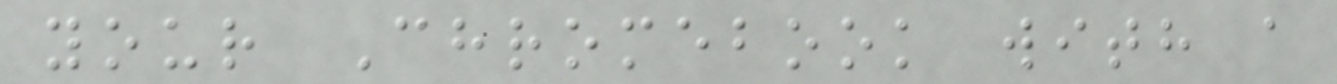your Chromebook with a
